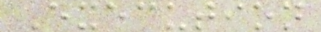Execution
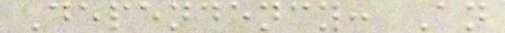Dependency: An
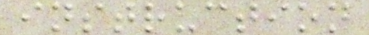instruction
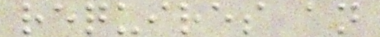requires an
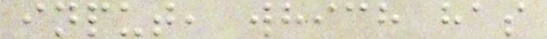input, which has
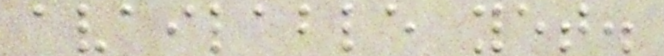available yet.
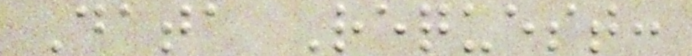Data Request:
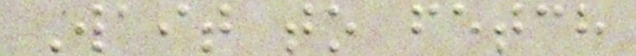Wait to fetch
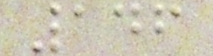146
